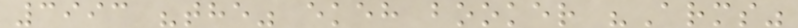3993 "the" ekeh booker "Arms"
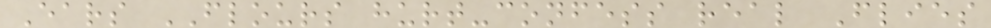Ears FLOURS hurt-confess real Flies
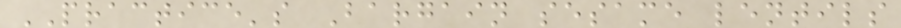PRACTICE's Bargain sesame lentils
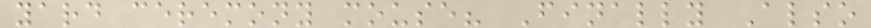yard ceremony mouse? Finally Also
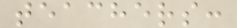teachers:
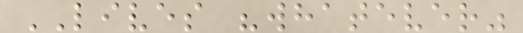LIVES "whatever"
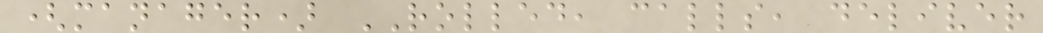(manager) ROLLED, calls, deliver
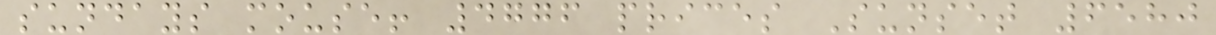sundays mouse! 4776 prices Sunset 6580
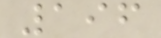196
